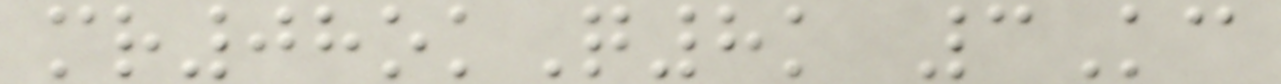mr08okQ8k 3Kc
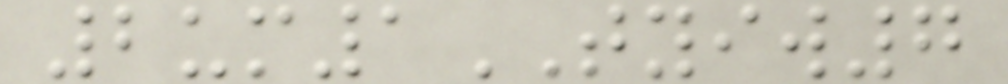2um1TYIW7
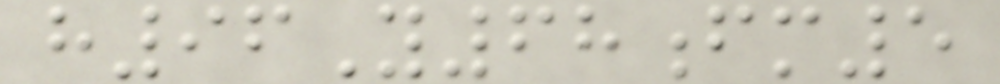h96Y68fm5
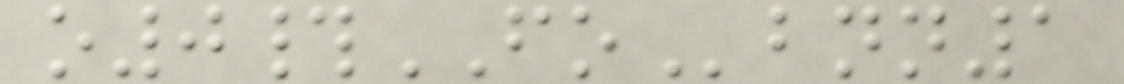o0#FObnn1
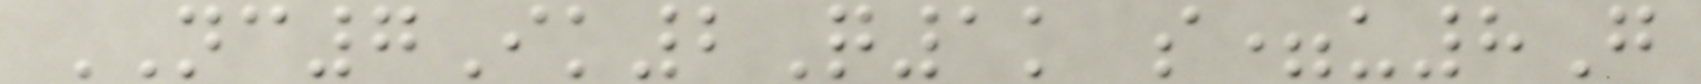NC7Ik2Q1k s=u8G
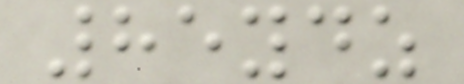85ydz
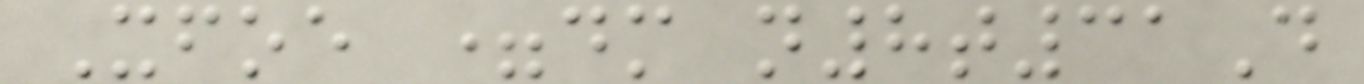Xfoe =dm n8t31D
